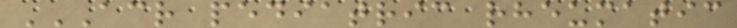ACR PEDIATRIC RHEUMATIC
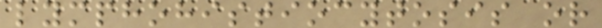lymphohistiocytosis or
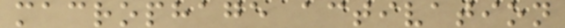macrophage activation
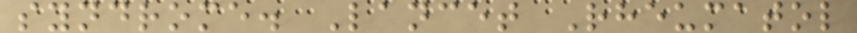syndrome. Lancet Rheumatol
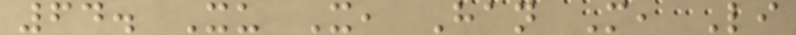64. Xu X, Han M, Li
